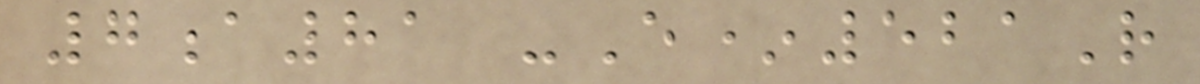7a81 -E*521R
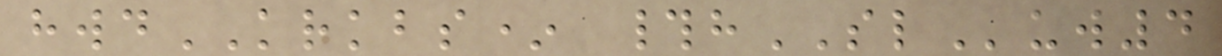hwdKRKBS* #hSLuw4
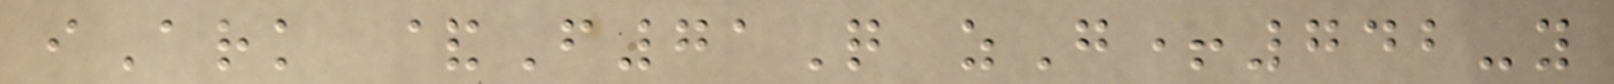iArk &F71Q zG+742-y
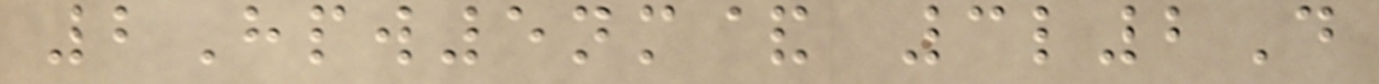2Hpw5nm& 3l2D
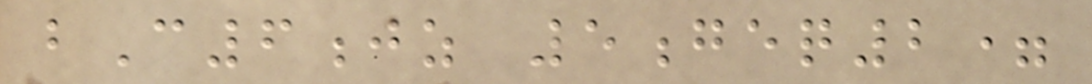bC6jz 5geq2=
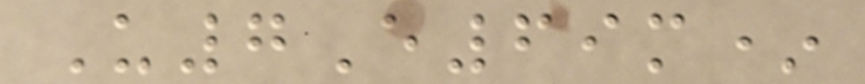U7E69m*
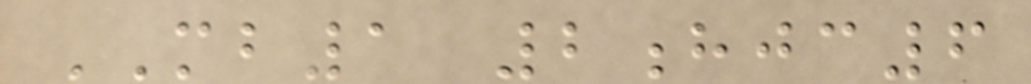MB1 2hjc6
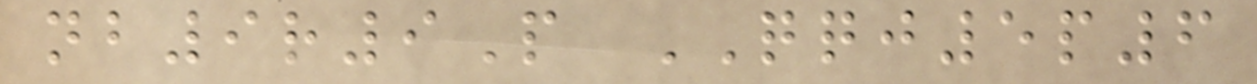nb9r9P QQJ5p6
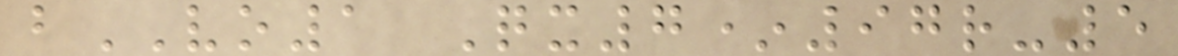bVO1 Qx7*97r-5
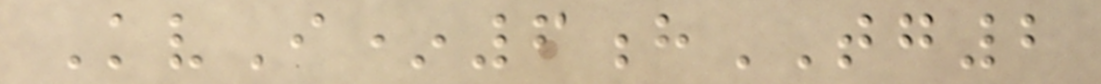KvI*6hTG2
